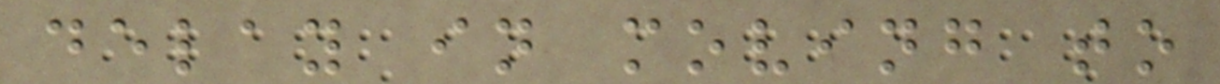delay in moving to
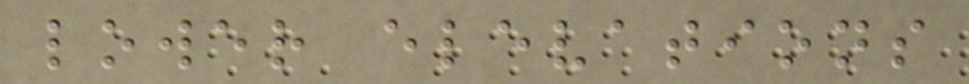lower elevations
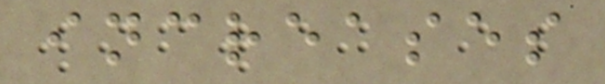increases
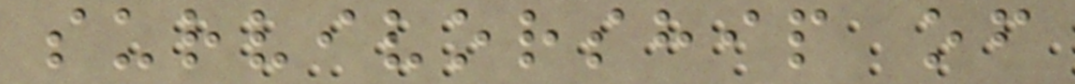survivorship of
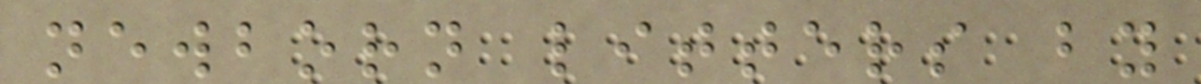newborn litters by
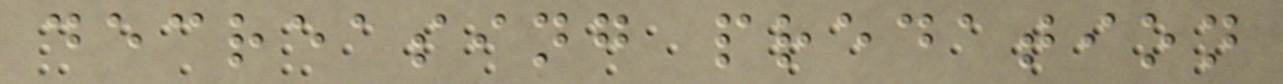decreasing predation
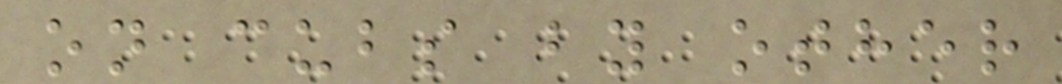on cubs by other
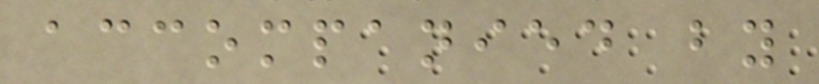accompanied by
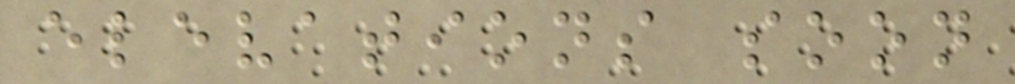elevations soon
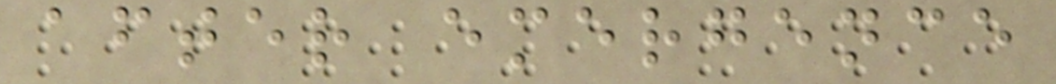after emergence
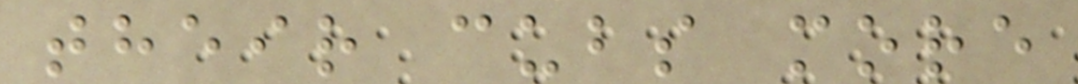their cubs more
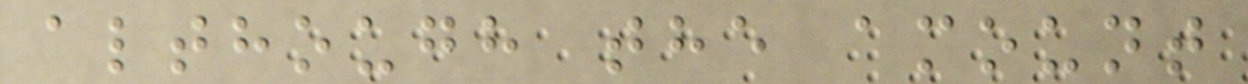although the amount
